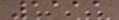1111
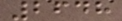2648
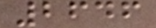2646
